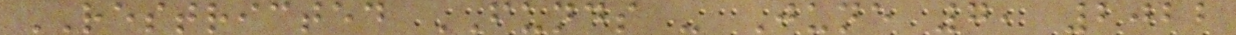RESTRICTED FUNDS - June 7, 2022
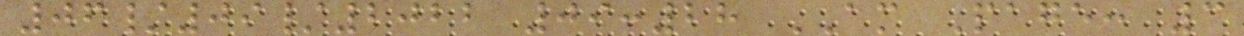06/09/2022 09:28 AM Page: 3
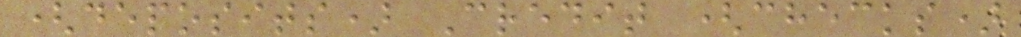(deposits) Credit (checks)
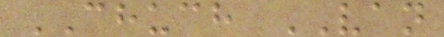CHUCH VAN
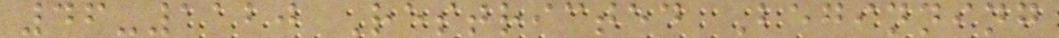46-1120 Restricted Beginning
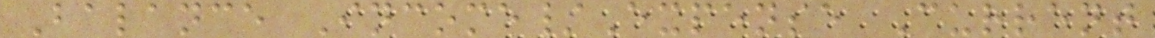Balance Income/Expense Current
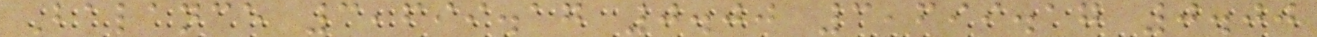Balance 3,699.17 0.00 3,699.17 0.00
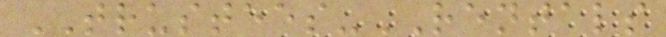TRUSTEES-RENTALS
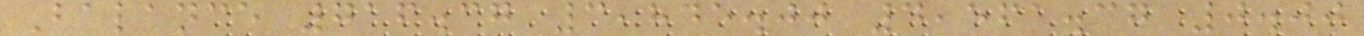Balance 716.37 3,845.00 4,561.37 0.00
